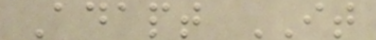Adapt IT
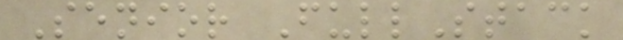Senior FullStack
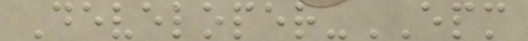Developer-EPM
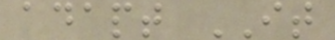adapt IT
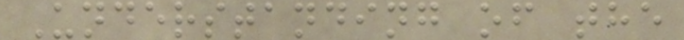Understanding of the
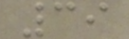39
